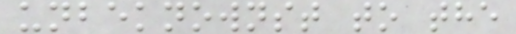unbeknownst to the
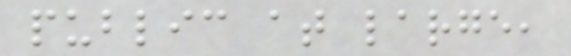public at large,
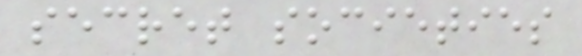secret societies
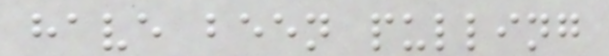have been pulling
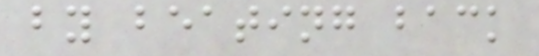by beating back
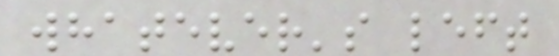whatever's left
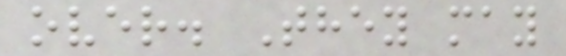over. They may
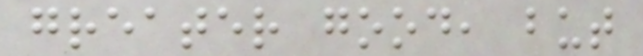greater good, but
